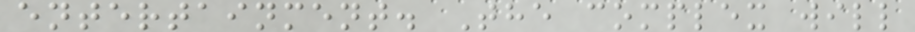entertainment. The complex will
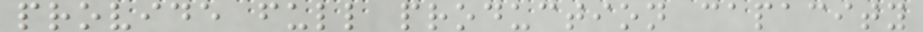provide full production capacity
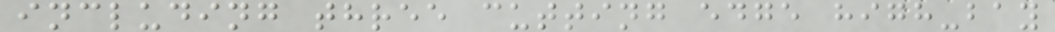including three cutting edge high-bay
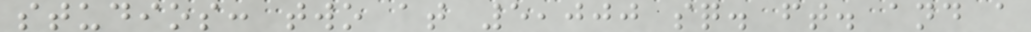studios: two at 5,000 sq. ft. and a
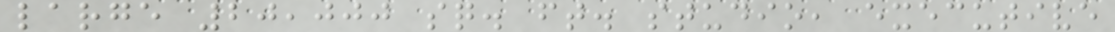large 20,000 sq. ft. studio, executive
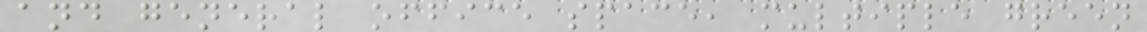and general office space, multiple green
